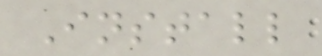Install
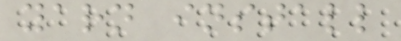yarn install
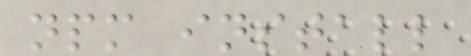npm install
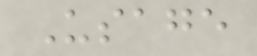Usage
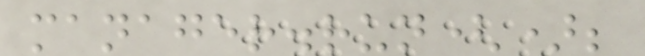manager.run();
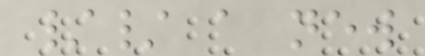// a new
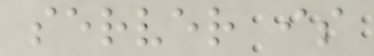server is
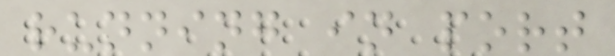running in port
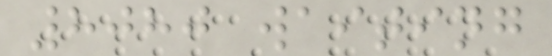8080 waiting
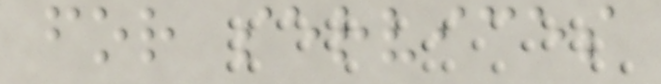for services
